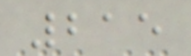215
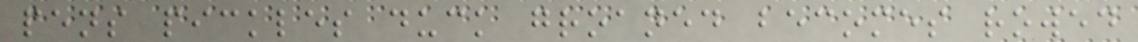pens pickles duck groaned becomes rowed
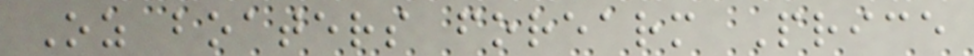Oz boaters forearm Price
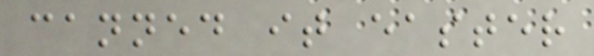canned it easter
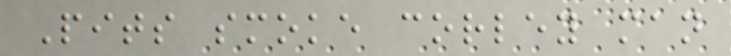Pits smoke corley man
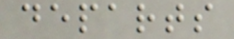departs
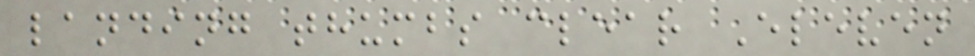landing thumbs clear Eleven
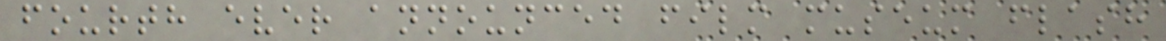fourth ever announced film museum flash
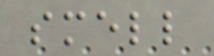smell
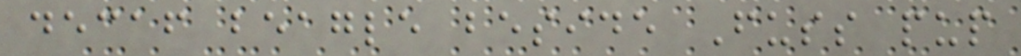decaf beagle beside Fuss pup
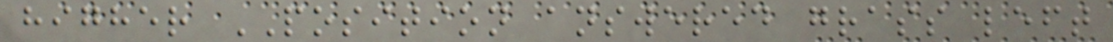higher POSITION answered grass left
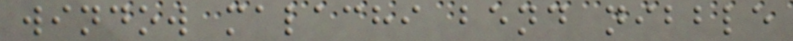window malachi bend nibble
